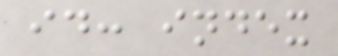id: index
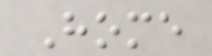Home
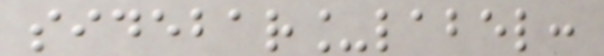sidebar_label:
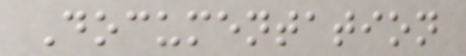Documentation
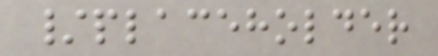/placeholder
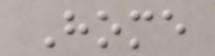Home
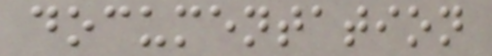documentation
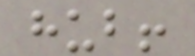hub!
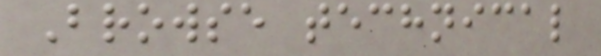Browse technical
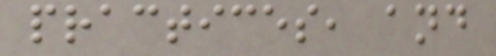practices, and
